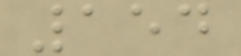154
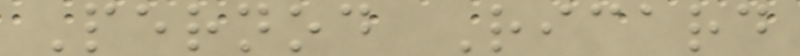Pernod Ricard
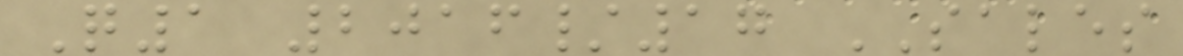Q1 2016/17 SALES
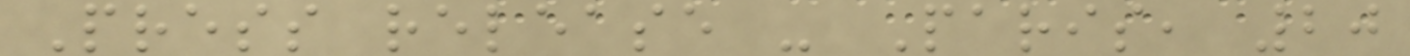Press release - Paris, 20
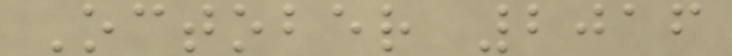October 2016
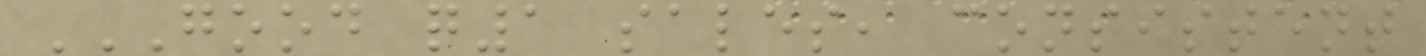GOOD Q1 SALES, CONSISTENT
